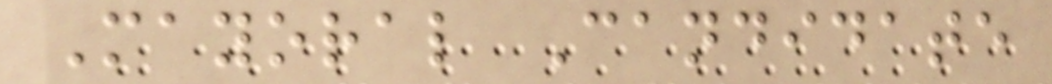Mayoral Candidate
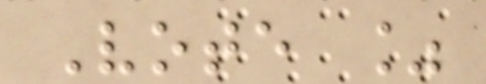Vote %
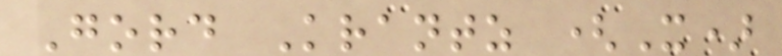Gord Krantz (X)
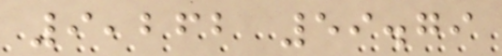9,262 59.79
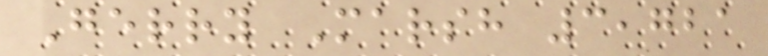Gerry Marsh 3,721
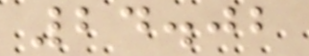24.02
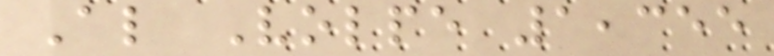Al Volpe 1,355
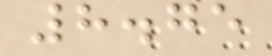8.75
